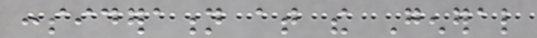consideration at the General
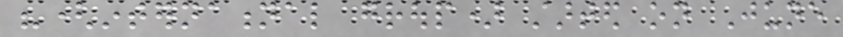"(international group) started on June
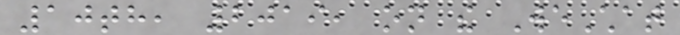10th, 2019, on the WeChat
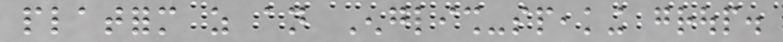platform as an English-speaking group.
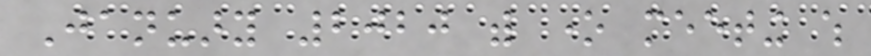January 2020 with one meeting which
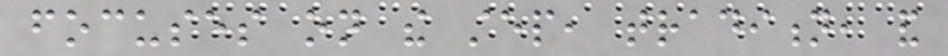focuses on the step, tradition, and
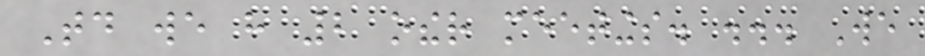Today we have 2 other meetings. ... We
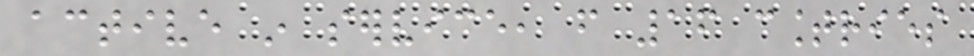active in service, from 16 countries
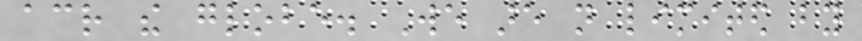across the globe. We are not limited by
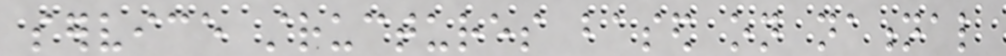service structures based on national
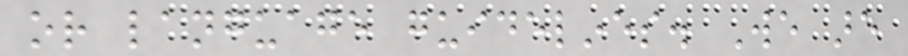or language guidelines. We are
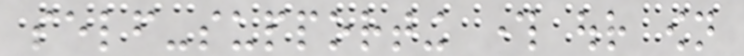self-supporting through our own
